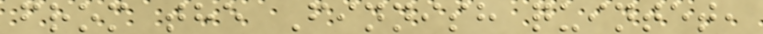from the Finnish quintet,
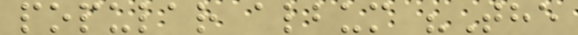popular album "The
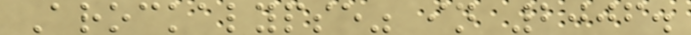Arockalypse" in 2006.
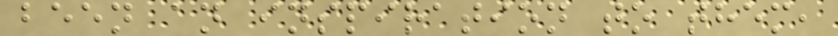been an inspiration to them,
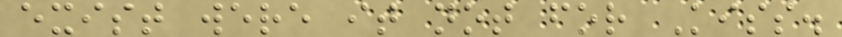exist were it not for Kiss.
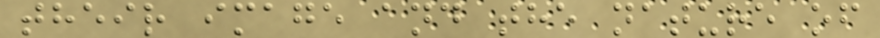their image and the nature of
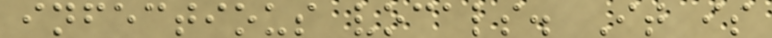infectious vocals. It is
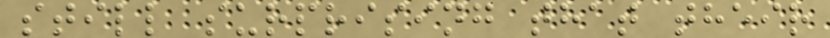still surprising that their
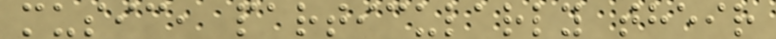music, particularly their
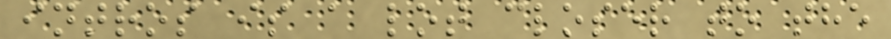intros is a lot closer to the
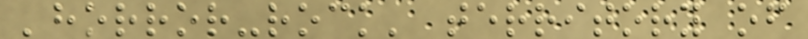'horror-rock' territory of
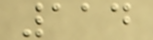114
